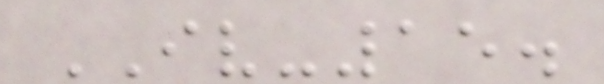IV-15.
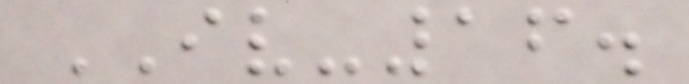IV-16.
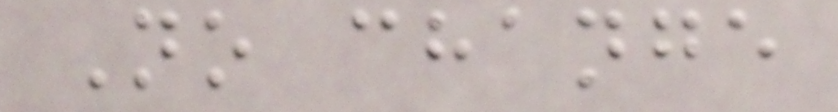No change
